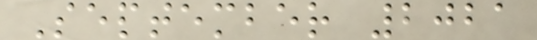September 2021
